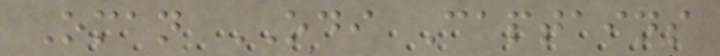Oman ODI Captains
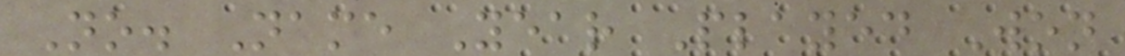No. Name Year Played Won
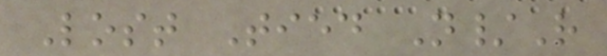Lost Tied N/R
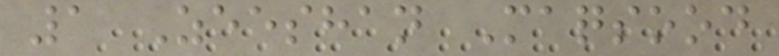1 Zeeshan Maqsood
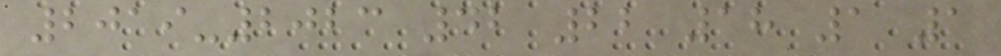2019-2023 42 22 18 1 1
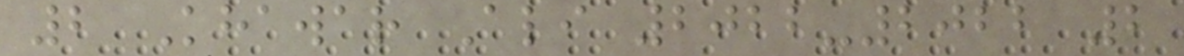2 Khawar Ali 2022-2022 2
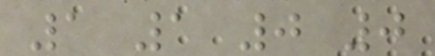1 1 0 0
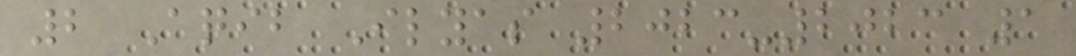2 Aqib Ilyas 2023-2023 1
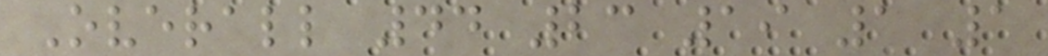Overall 44 23 19 1 1
